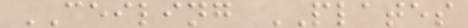CEILING PLATES
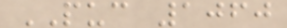PUC 1060
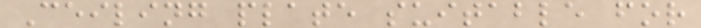Ceiling plate suitable for
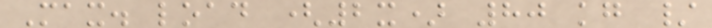Max. load (2x) 80 kg /
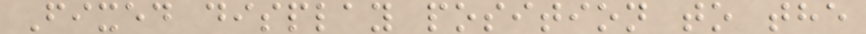Fixed display position to the
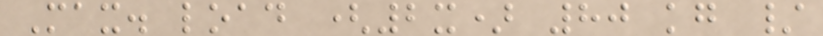Max. load (2x) 80 kg /
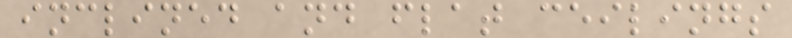inclined and flat ceilings
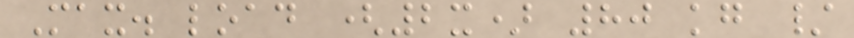Max. load (2x) 80 kg /
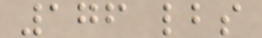176 lbs
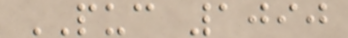PUC 1090
